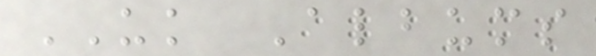UK Albums
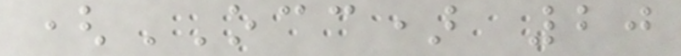(OCC) 20
